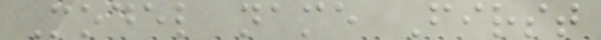Model name First
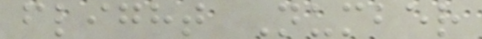flight Number
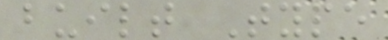built Type
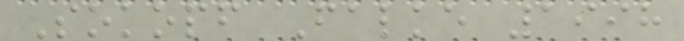Sokopf Falke 1998
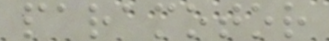paramotor
